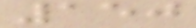150
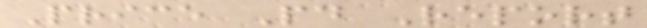Price Paid Report
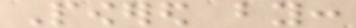Powered by:
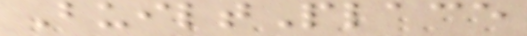BuiltPlace
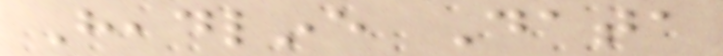Headline Data
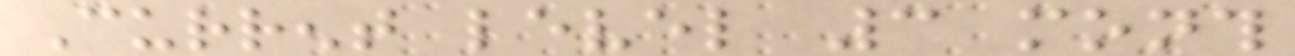Current level 3 month
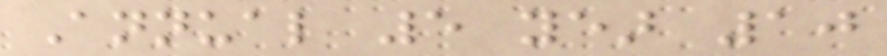Annual 5 year 10
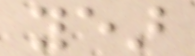year
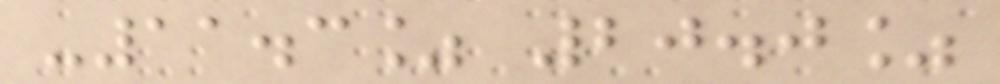-11.3% 20.0%
